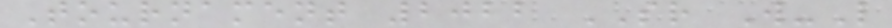Tournament 2022 SR W-L
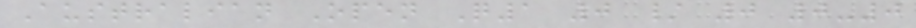Australian Open Q1 0 / 0 0-0
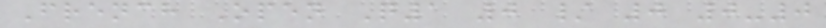French Open Q1 0 / 0 0-0
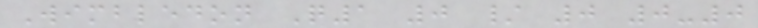Wimbledon Q1 0 / 0 0-0
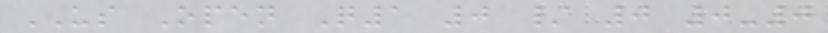US Open Q1 0 / 0 0-0
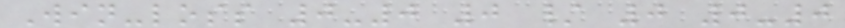Win-loss 0-0 0 / 0 0-0
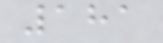181
